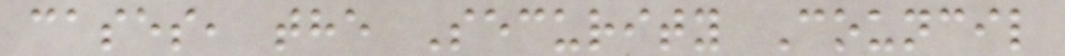cases, the Security Council
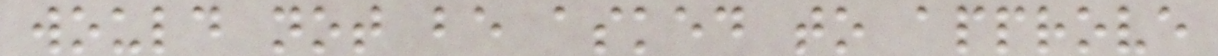would not be asked to approve
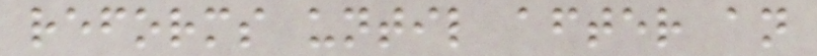reforms until after an
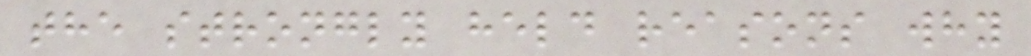the strongly held reasons why
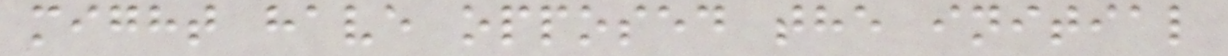might have opposed the initial
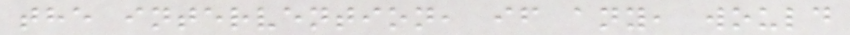the intervention, if any, would
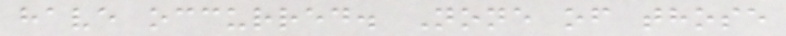have occurred. None of those
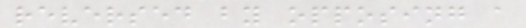reversed by opposing a
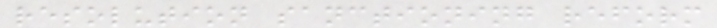resolution sanctioning reform
